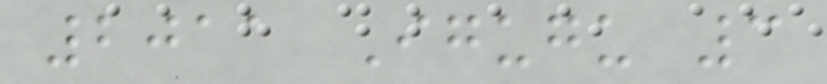2011 Igugu 3
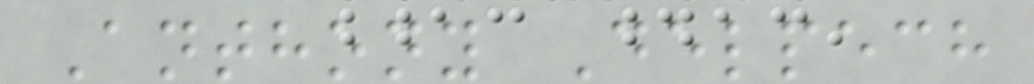Anthony Delpech
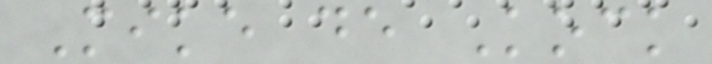Mike de Kock
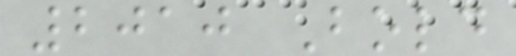2010 Bold
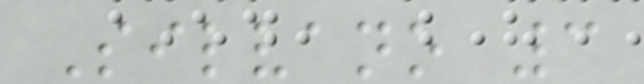Silvano 3
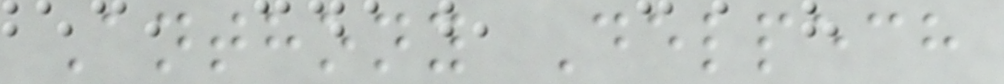Anthony Delpech
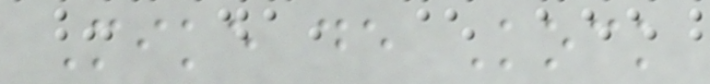Mike de Kock
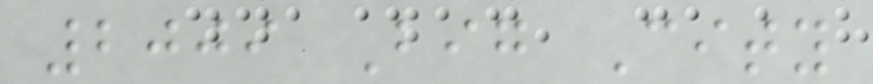2009 Big City
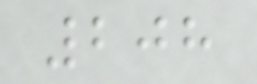208
